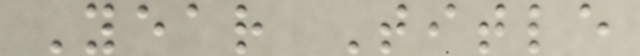Year Title
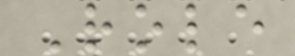Role
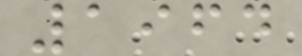1964
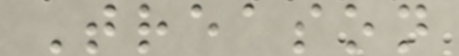Treason
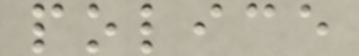police
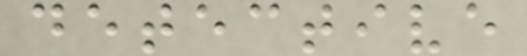detective
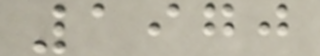1970
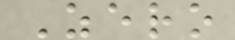Zero
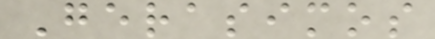Gerasimos
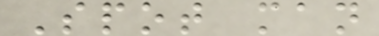Spot man
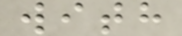with
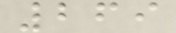269
